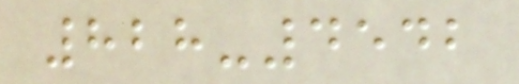828-4542
